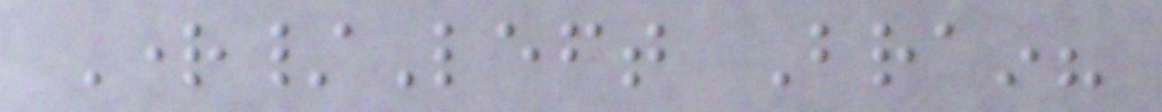Right/Left Brain?
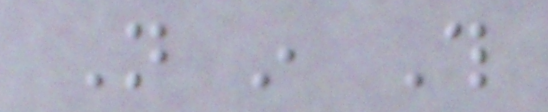Not in This
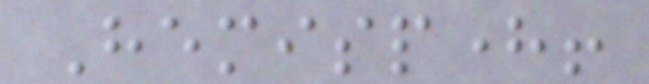Hemisphere!
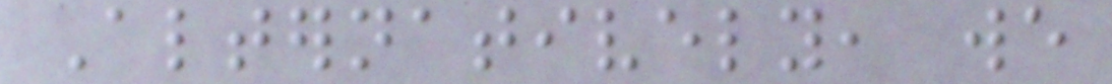Alternatively, we
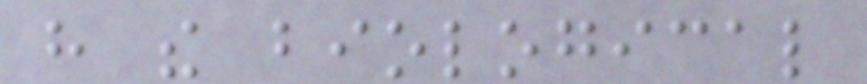have the biological
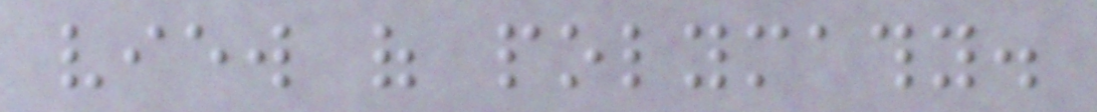view of polymathy.
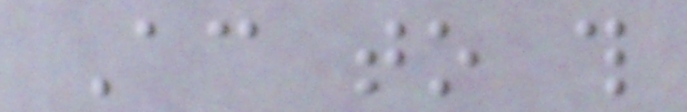According to this
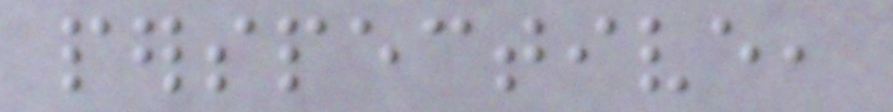perspective,
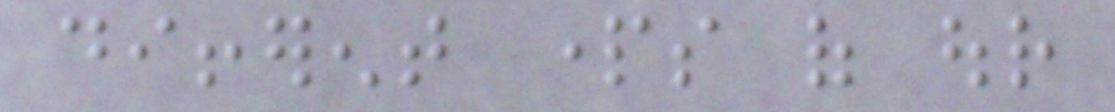different parts of our
